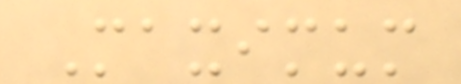Maximum
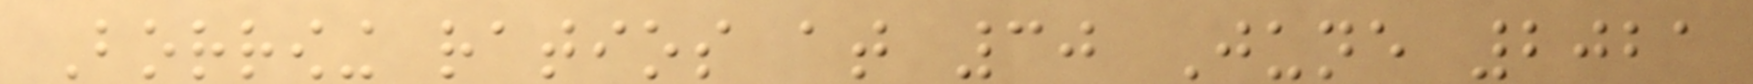Borrowing ratios at 30 June 2021
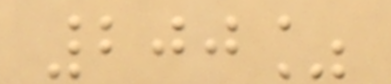200%
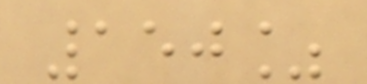150%
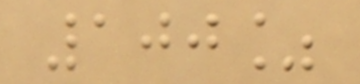100%
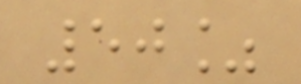50%
